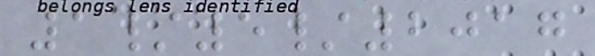1/5/2017
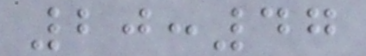20:47
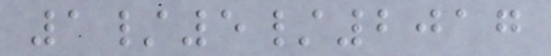1/5/2017
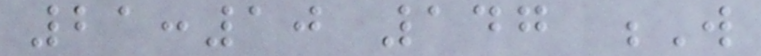21:10 147 W
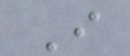I
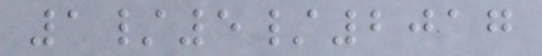1/5/2017
